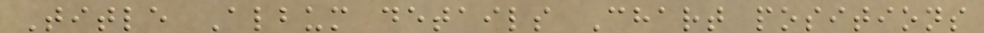Title Album details Chart positions
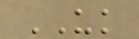UK
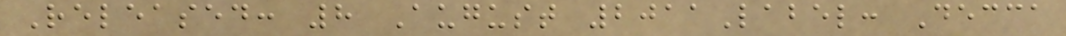Released: 8 August 2011Label: Decca
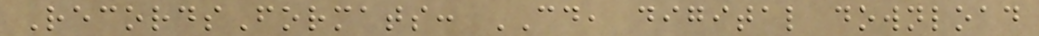RecordsFormats: CD, digital download
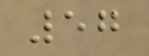57
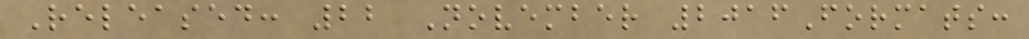Released: 22 November 2016Formats:
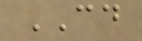CD
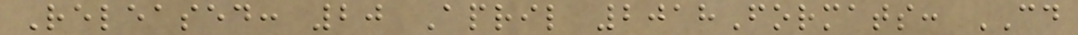Released: 20 April 2018Formats: CD
